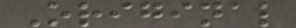Original
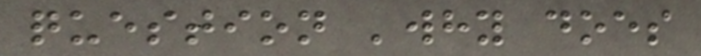question 'why does
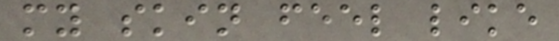my skin feel like
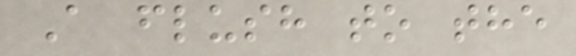A flush to the
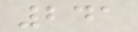241
